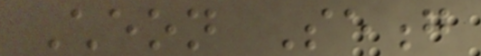Cheon Seong
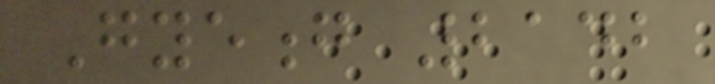Gyeong 2142
